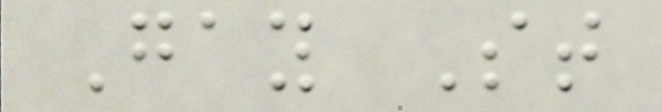Gay St
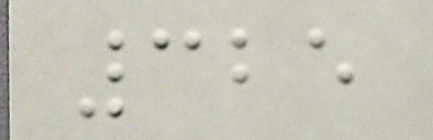325
